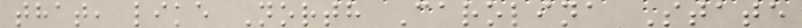that, like North Carolina State
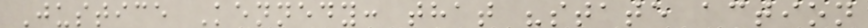Justice Kennedy: that "state action
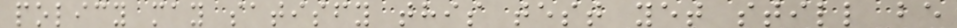policy may satisfy this test yet still be
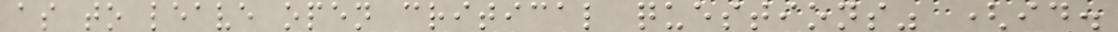as to leave open critical questions" (id.
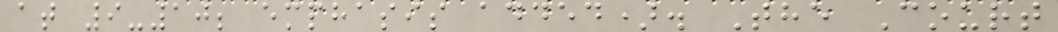at 9-10; emphasis added). The Court
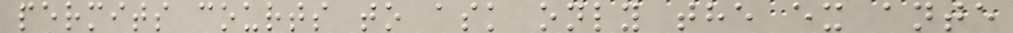permits courts to ask only the ex ante
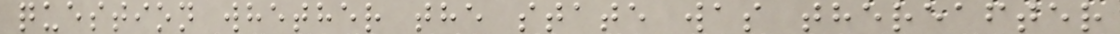question whether the state was thereafter
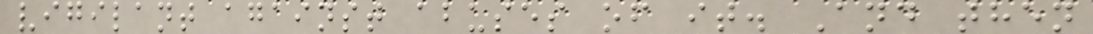vigilant against abuses of it. And then
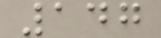147
